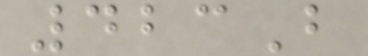423B
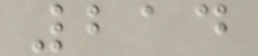214
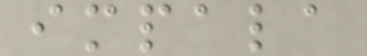impala
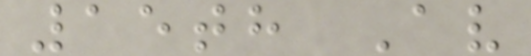15th Av
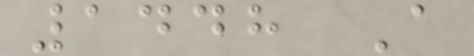1448 A
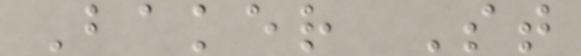Baker St
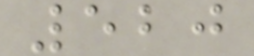520
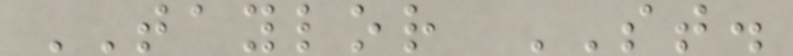TAYLOR ST.
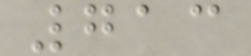713
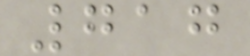717
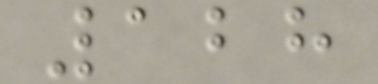128
